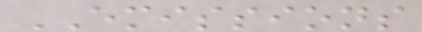EMISSIONS
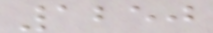1250
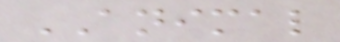ANIMAL
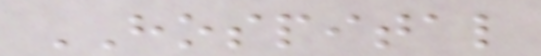HOSPITAL
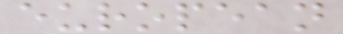european
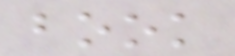book
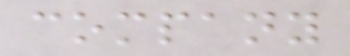company
